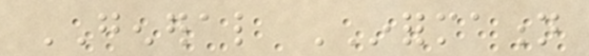GENERAL INFORMATION
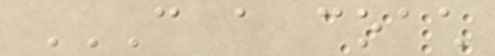CAN A COACH
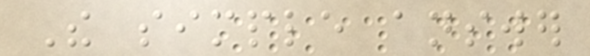The simple answer
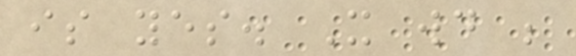is yes. It would be
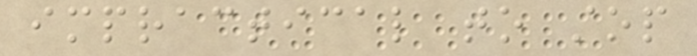impractical to stop
